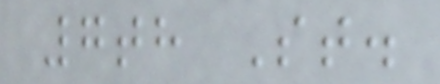7th St.
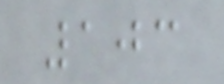103
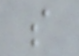s
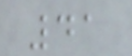41
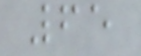65
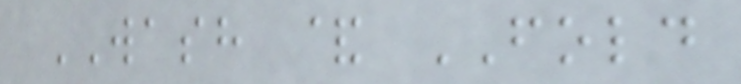WASH & FOLD
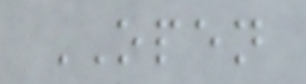OPEN
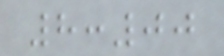8:00
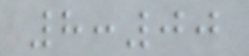8:00
